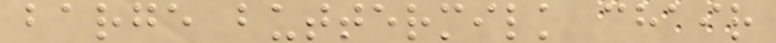barge buttermilk chair
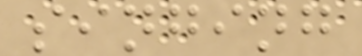singing
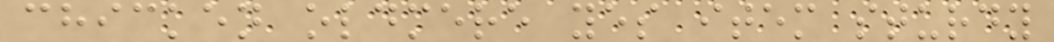chicken oldmere yes item sturdy
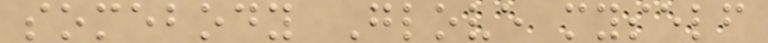somebody Glove myself
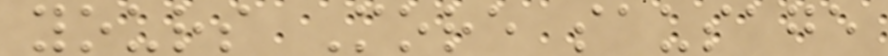yours More sausage
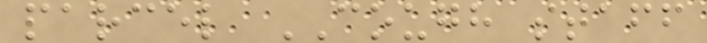parcel COUGH staff
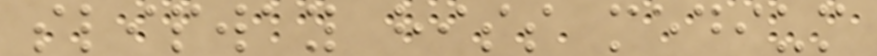slipway hiss medium
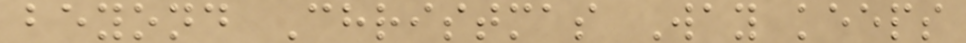beyond Christmas Way keeps
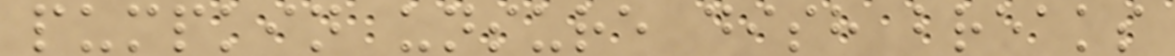pumpkin unsure dish breaks
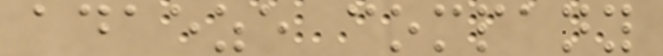adaeze company
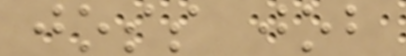joss job
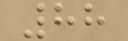88
